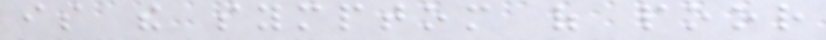is the symptom of poor
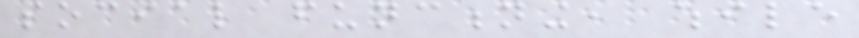social functioning, while
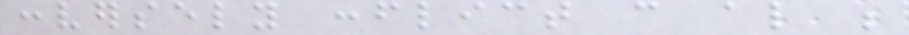conversely conflict can also be
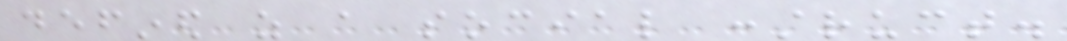defined as a social construct.
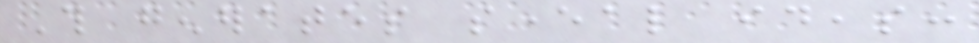This generates several ideas:
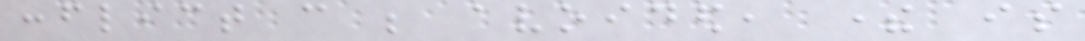conflict can be avoided, there is
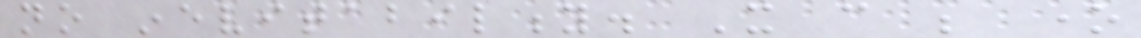no inevitability. It can be one
